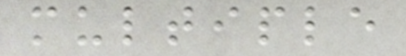multiple
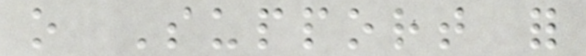o Support for
